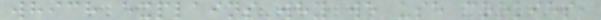which explains why we use cookies,
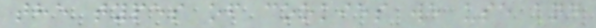the types of cookies we use and
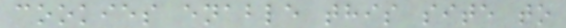cookies enable this site to
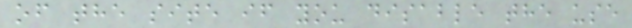of the site if you disable the use
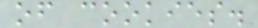of cookies.
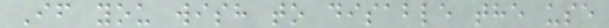If you wish to disable the use
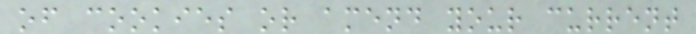of cookies or amend your current
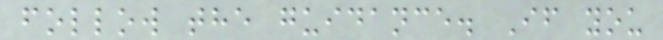follow the guidance. If you
